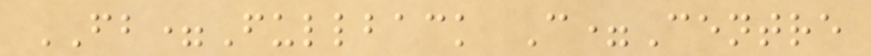FB=Fullback C=Centre
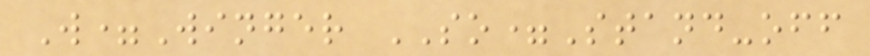W=Winger SO=Stand-off
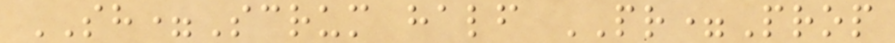SH=Scrum half PR=Prop
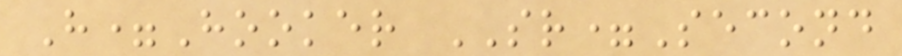H=Hooker SR=Second
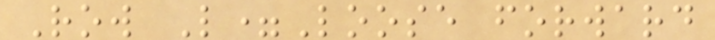Row L=Loose forward
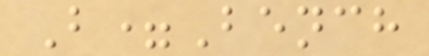B=Bench
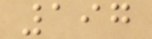197
